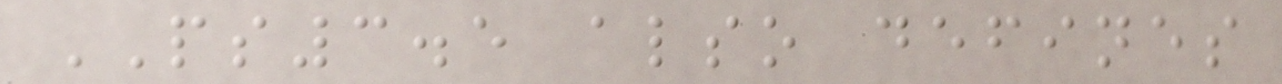PS3.5 also defines
